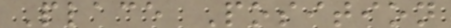Place Position
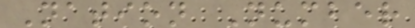Nation Number
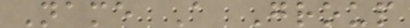Name A Group
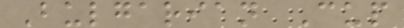Bulgarian Cup
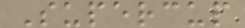Supercup
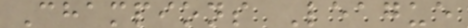Champions League
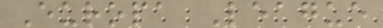Europa League
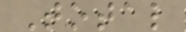Total
